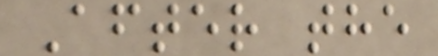After the
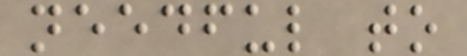needful to
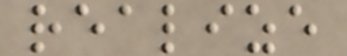realize
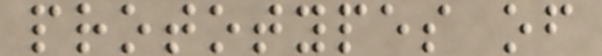prototypes of
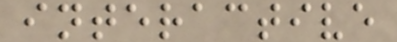interactive
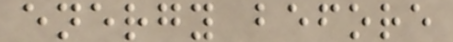energy before
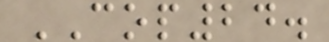COP24.
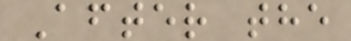After the
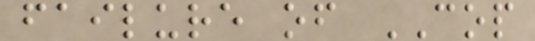failure of COP
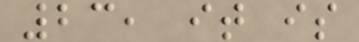23, it is
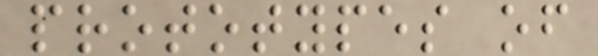prototypes of
